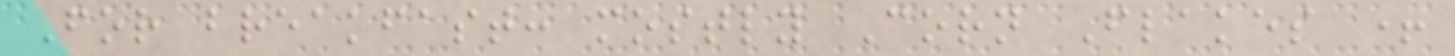For breakfast: mostly Corn Flakes +
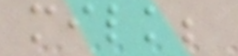milk;
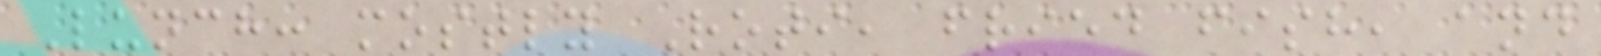Lunch: mostly Roti, fried fish, and
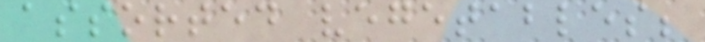assorted vegetables;
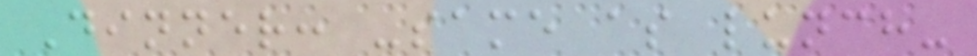Dinner: -same as lunch-
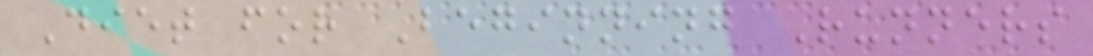Diet for Beginning Runners
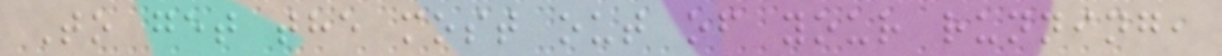To get the most out of your running,
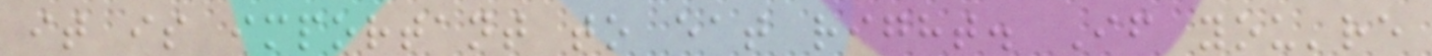it is important to eat right. If you're
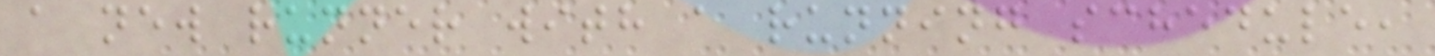a new runner with a running schedule,
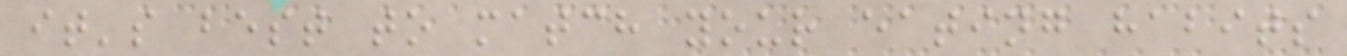it's best to match your eating habits
